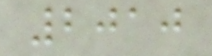2010
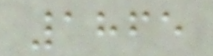1865
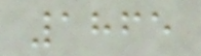1865
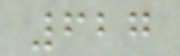627
